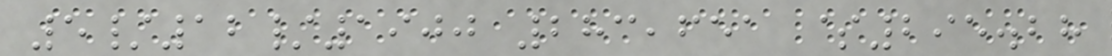5/12/1900 283,651 $295.28
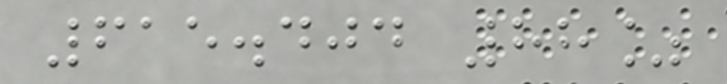615.404 88%
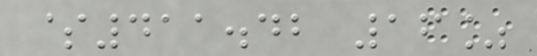$411.42 16%
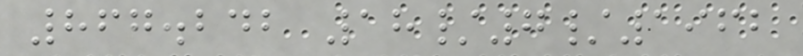867.242 18/7/1962
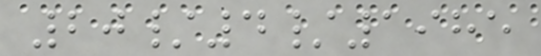20/4/1985
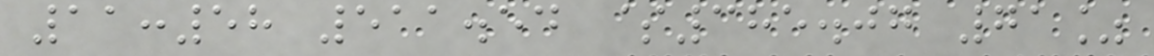11:58 511.54 $385.07 71%
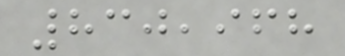830,968
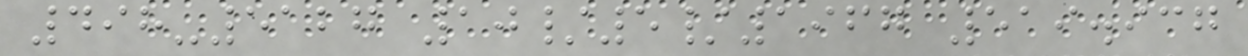498-5127 10/5/1967 519.937
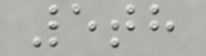5th
